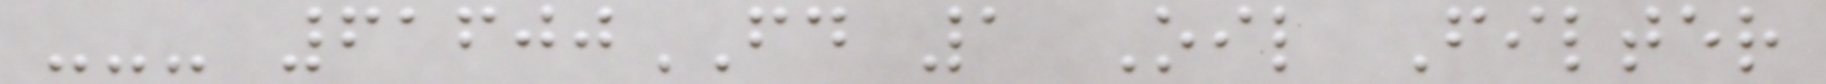--- 61600FD 1 Oil Filter
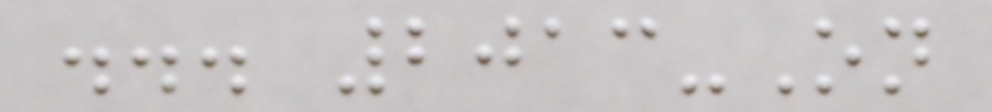... 2013-On
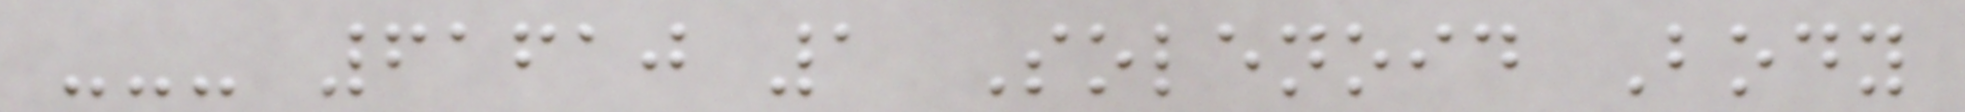--- 61610 1 Solenoid Body
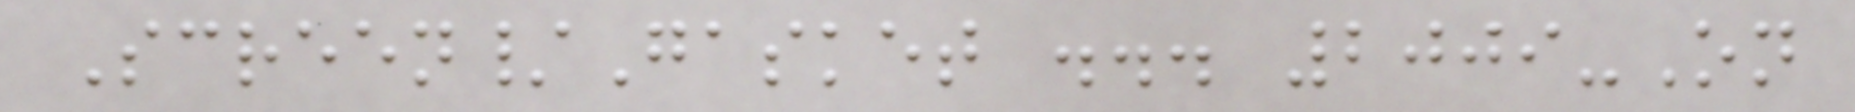Screen/Gasket ... 2009-On
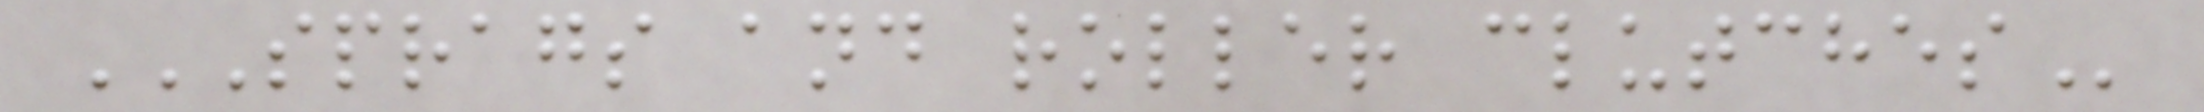SPRAGS AND ROLLER CLUTCHES
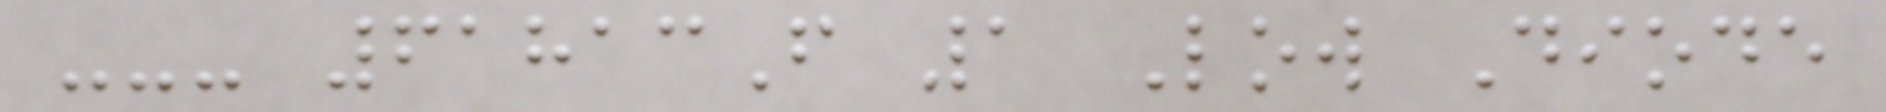--- 61813F 1 Low Diode
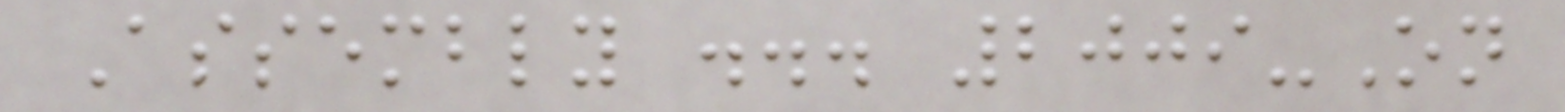Assembly ... 2009-On
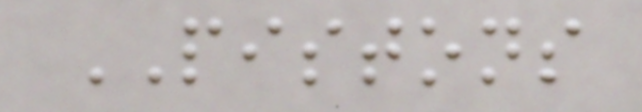PISTONS
